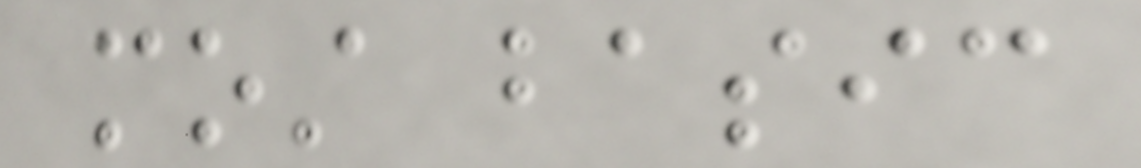most basic
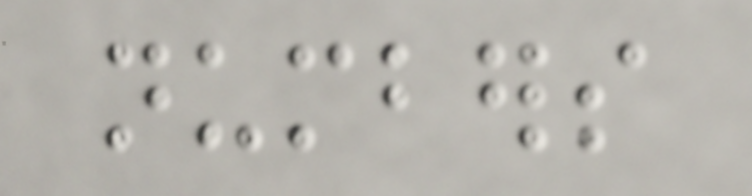numbers
